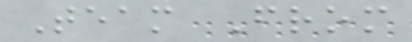Team From
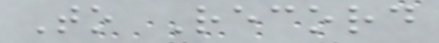To Record
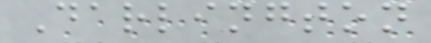Darlington
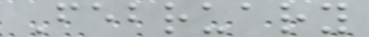February
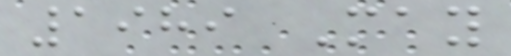1989 May
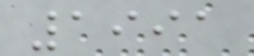1991
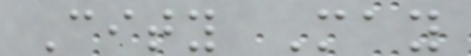City May
